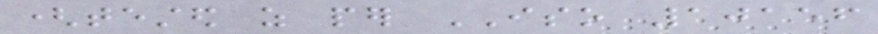(tested as per ISO 10156
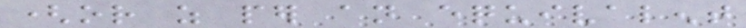(or as per an equivalent
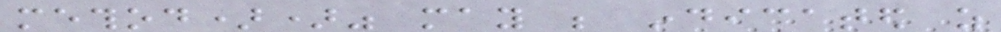method))" may be indicated as
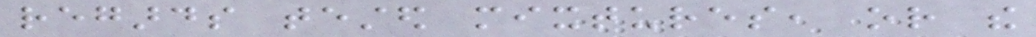regards tested mixtures, or the
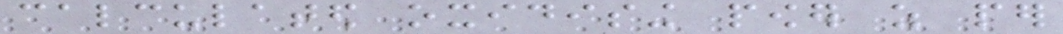calculated oxidising power as per
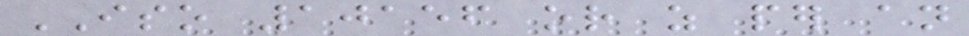ISO 10156 or as per an
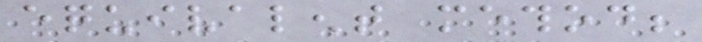equivalent method;
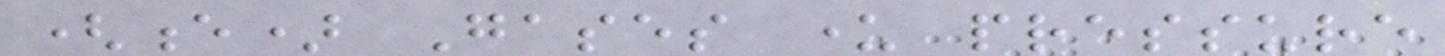(e) Gases under pressure
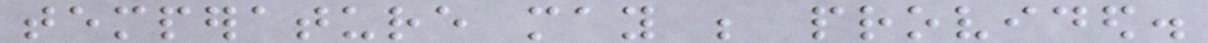temperature may be provided.
